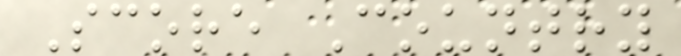Score Country
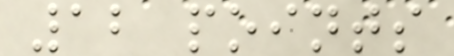12 points
